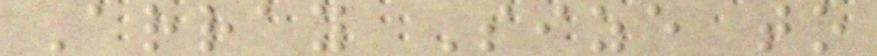Array Size to
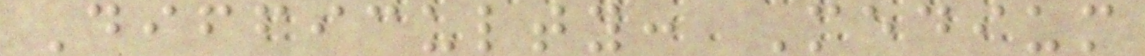Difficulty: Medium
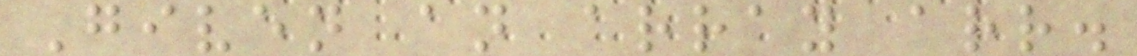Given an array arr.
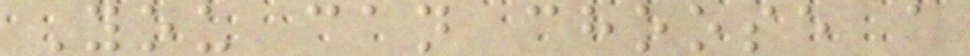You can choose a
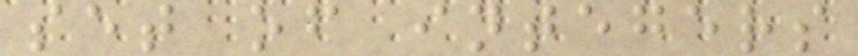set of integers
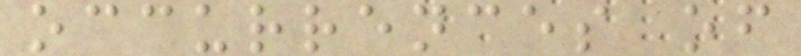occurrences of
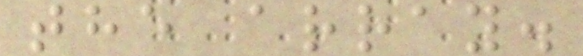the array.
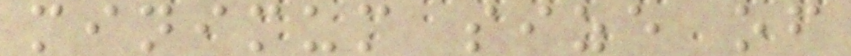minimum size of
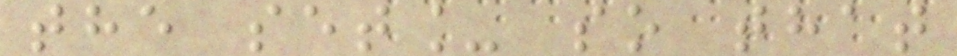the set_ so that
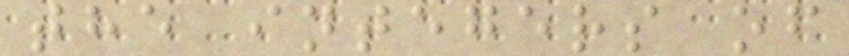the integers of
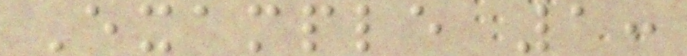Example 1:
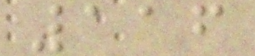116
